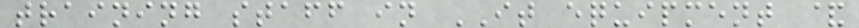training staff in IT equipment &
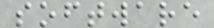software
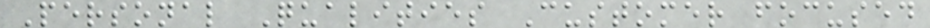Personal Qualities Customer focused
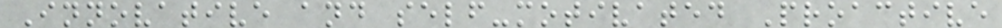Innovative and self-motivated Proactive
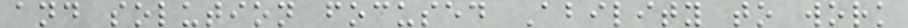and solution focused Ability to work
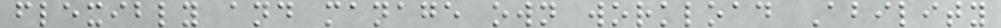flexibly and manage own workload Ability
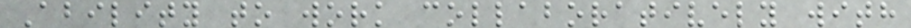Ability to work collaboratively with
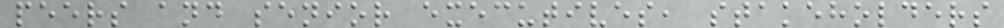peers and senior executives, stakeholders
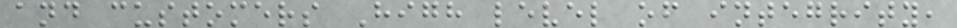and customers High level of integrity,
